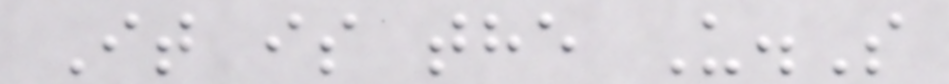It is the U.S
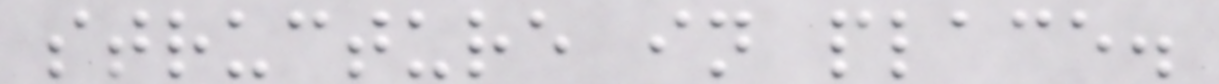structure in place.
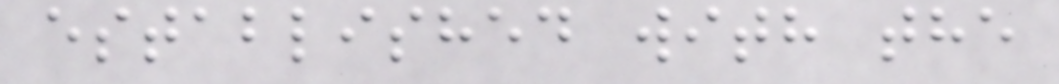established with the
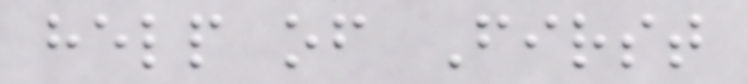help of First
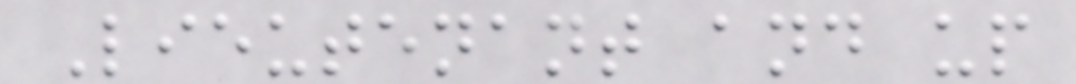Lieutenant and up
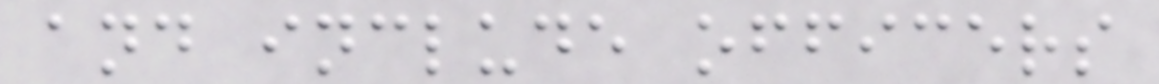and include officers
